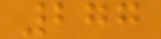277
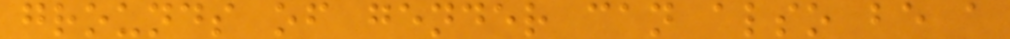grounds of gender can also be a
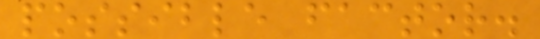possible factor.
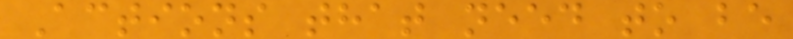Actions that need to be
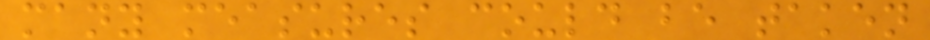many measures could be taken
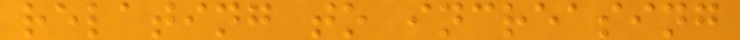relating to increasing
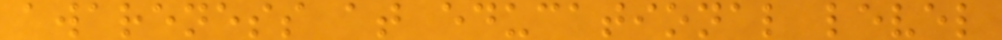awareness at educational level
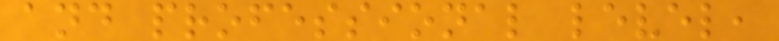and professional level,
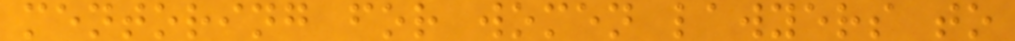mentoring for women lawyers to
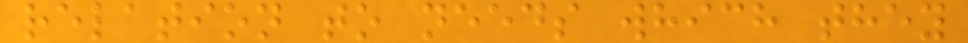relation to needs which they
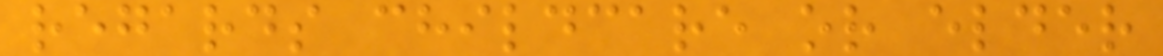regards childcare or elder
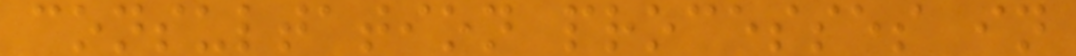consultation processes in
